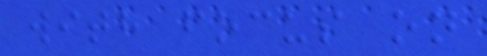with focus on
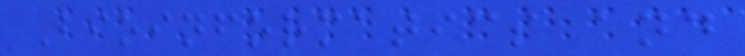Bioinformatics and
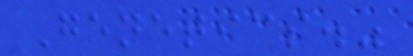Genetics."
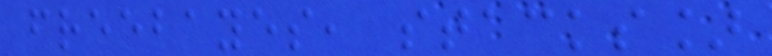freebayes, stacks]
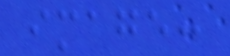image:
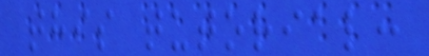this tutorial:
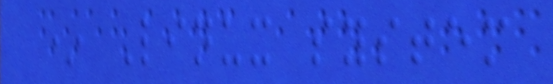* Linux system
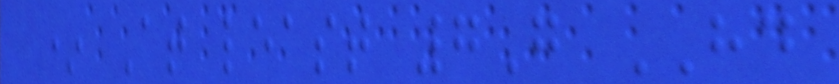* At least 7G HD
